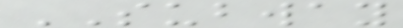SUBWAY
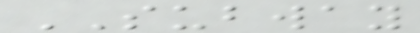SUBWAY
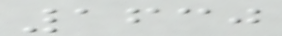1630
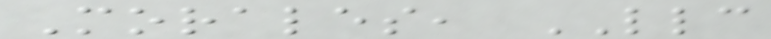Morales, LLC
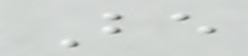Be
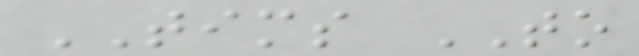TIMS TO
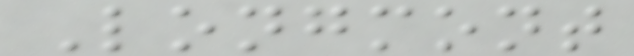Longmont
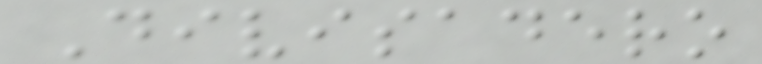Divisadero
